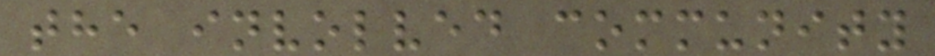the involved community
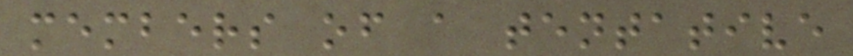members of a tentative
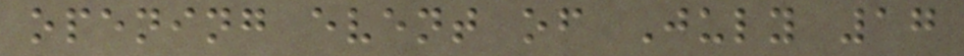opening event of July 17
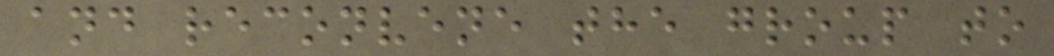and reconvene the group to
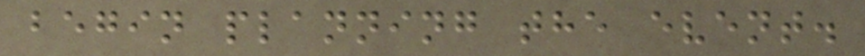begin planning the event.
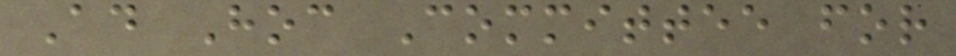Ad Hoc Committee for
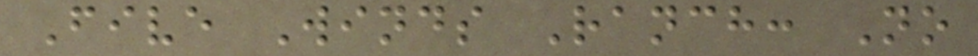Five Winds Ranch: No
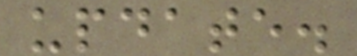update.
